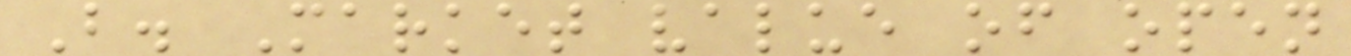B. Market value of open
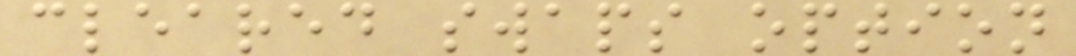cleared swaps option
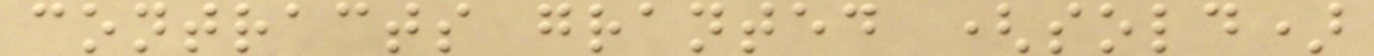contracts granted (sold)
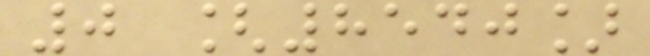0 [8540]
